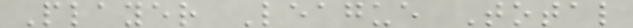Player League Total
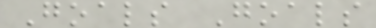Goals Goals
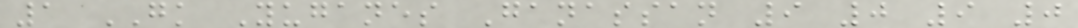1 GK Yuganes Ganassan 9 0 9 0
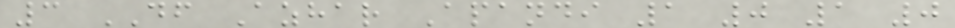3 DF Azhar Apandi 1 0 1 0
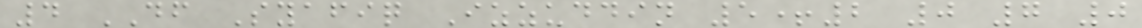4 DF Syafiq Izzuddin 5+2 0 7 0
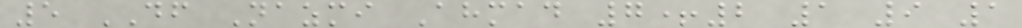5 DF Nazmi Ahmad 7+2 1 9 1
